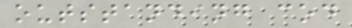outstanding cod
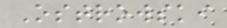Ostrowski
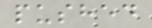pushed
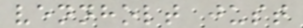vennholt just
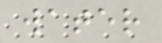water
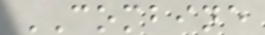COMBINE
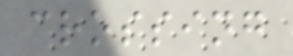crossing
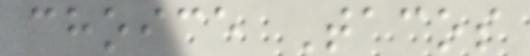choice Tacos
